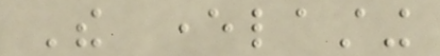The everlasting
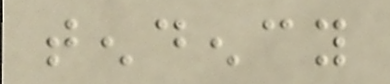tendency
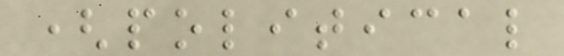(political
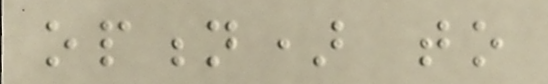option) to
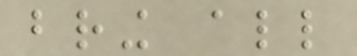bring all
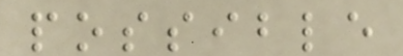possible
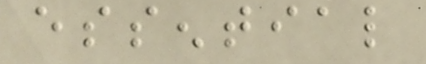essential
